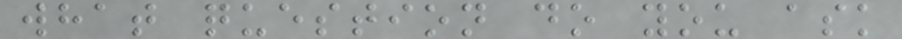what question do you ask
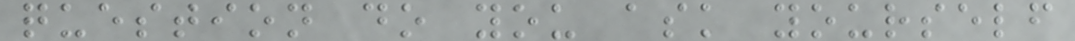question do you ask yourself
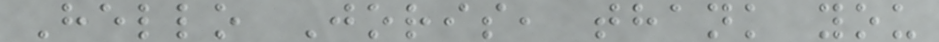Hello Joris, thank you
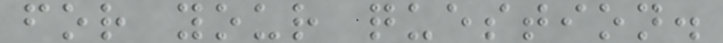for your question.
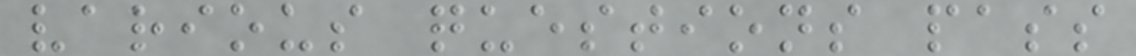various questions pass
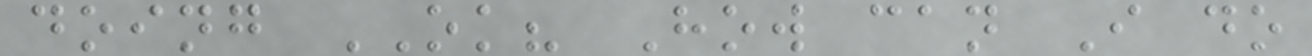doing OK? How can I do
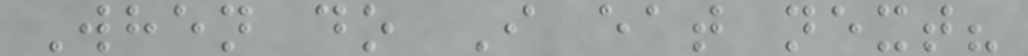When do I eat next?
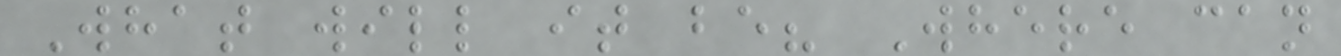What will it be? Where can
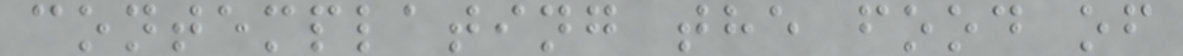contemplating the food of
